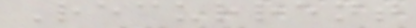Recurrent
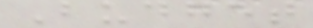Budget
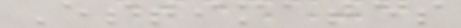Estimates
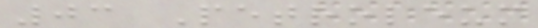03 Petroleum
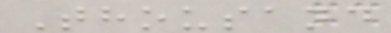Thousand
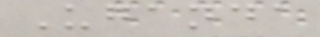Uganda
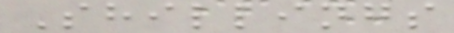Shillings
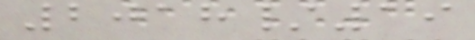2018/19
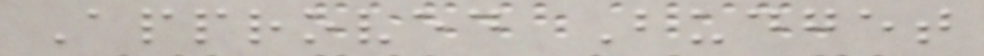Approved Budget
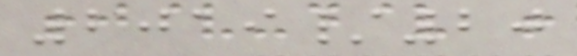2019/20
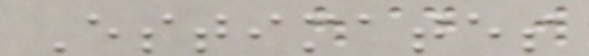Estimates
